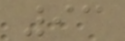93
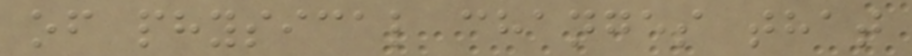of physical changes that
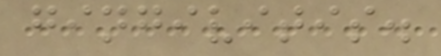gingivitis.
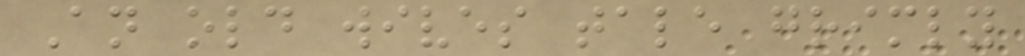An old wives tale grimly
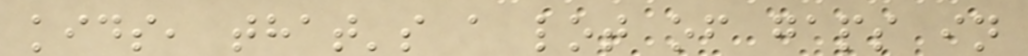kids, that's a lot of gaps in
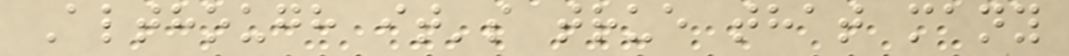Although it's true that many
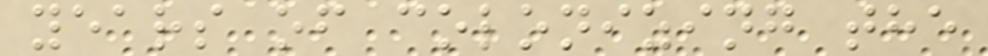years of colonizing the
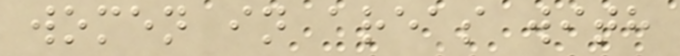women in areas with
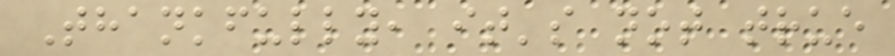Thankfully, it's not true
